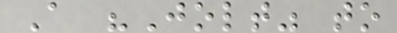A "Jolt" to
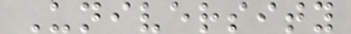University
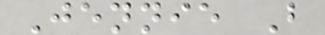Jennie B
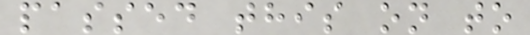passed this on to
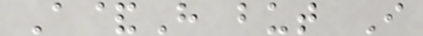A&H but I
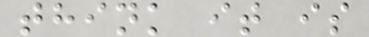think it is
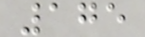175
